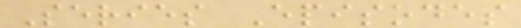Series Episodes
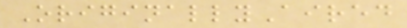OriginallyAired
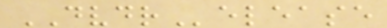DVDRelease
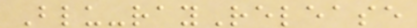Blu-rayRelease
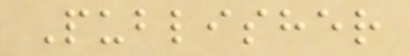Publisher
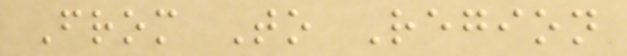From To Region
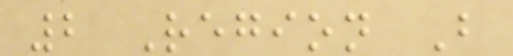2 Region B
